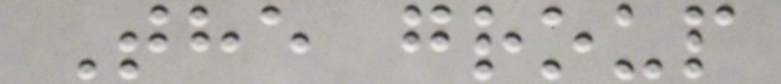The group
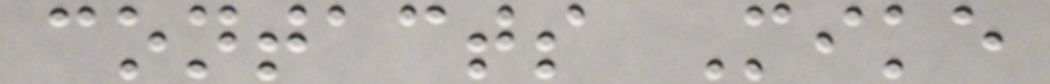contacts Mike
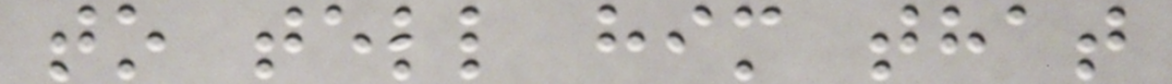to tell him that
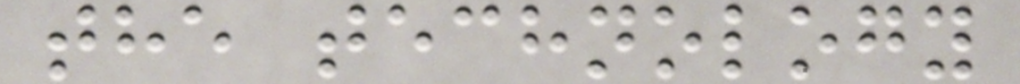the technology
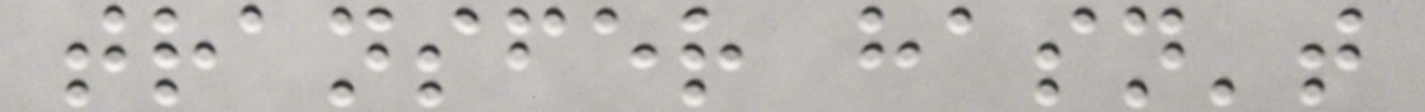transfer hasn't
